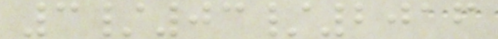3/03/2016
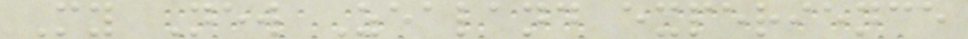My New Zealand experience
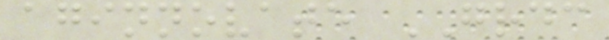aginnovate GRDC
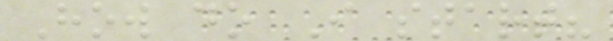How do I start?
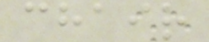chair
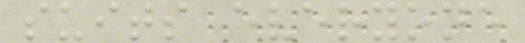suits everyone
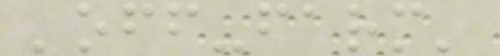'off-farm'
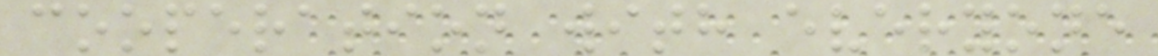cooperation with everyone
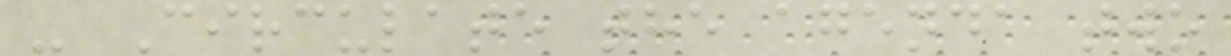- Circulate the agenda two
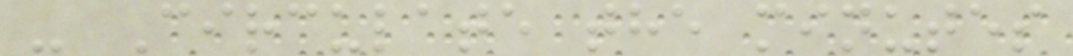- Circulate the minutes
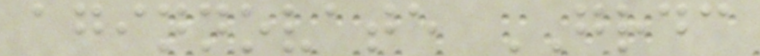aginnovate GRDC
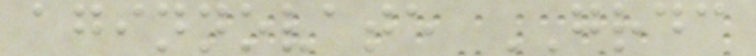aginnovate GRDC
